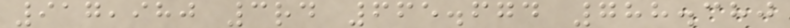917,980 3rd 665.674 788.380
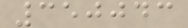350043
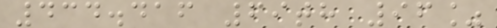434.416 69th 96%
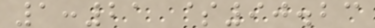1:21 $90.23
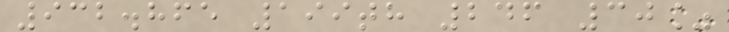932.865 199th 246 30%
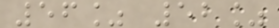56% 52%
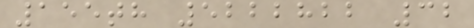155th 5222822 32
